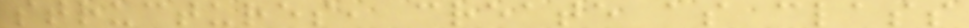structures, create as class
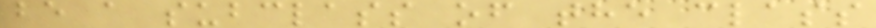be a subclass of the class
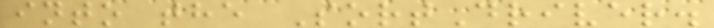into the SortDriver.
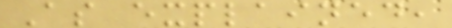As explained,
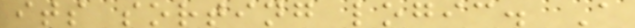its sorting logic. A
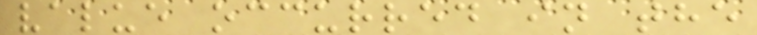value occurred in the
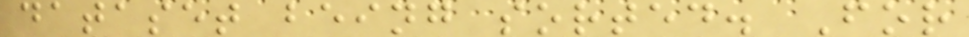dataset being sorted. For
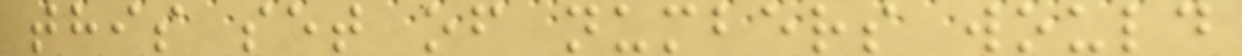this set of numbers would
